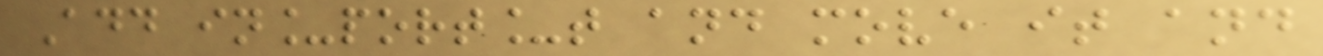Add in_port_t and move it and
